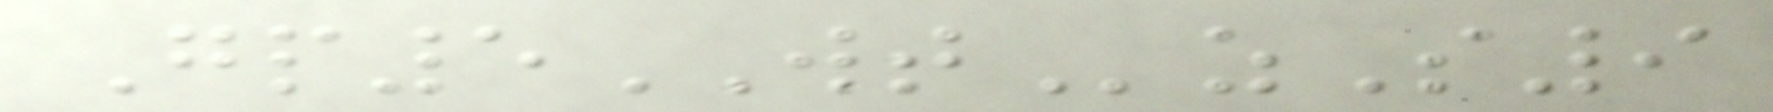Gp5WTzS9
